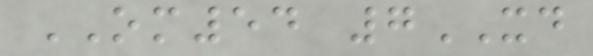OM54 7XD
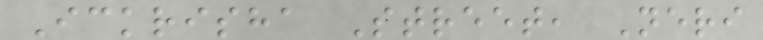Ickrisha Street, Neri
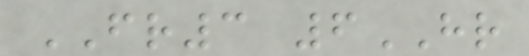FR3 6HR
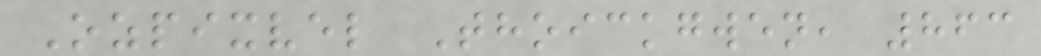Ozpixvel Thoickgwen, 863
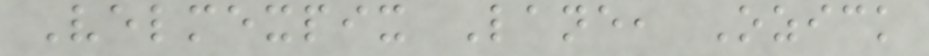Velmexpix Lane, Ozick
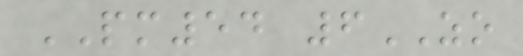PM54 6ZO
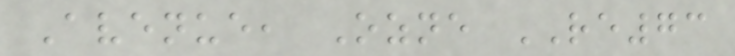Avenue, Ozne RE73
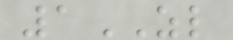1ZL
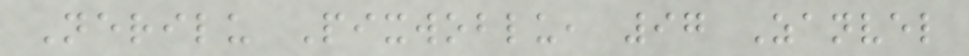Nerilu Pixwoblu, 97 Zanvel
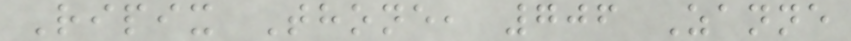Ripix Thone, 706 Zanne
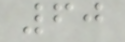60
